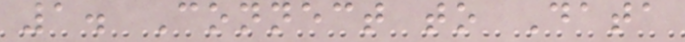1. Connect to Data
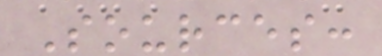Sources:
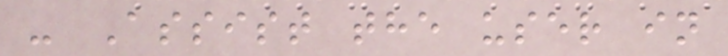- Assist the user in
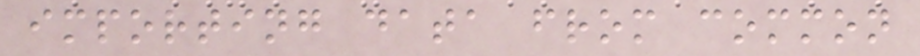importing data from common
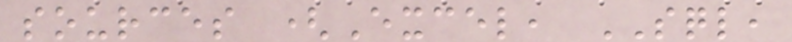sources (Excel, SQL,
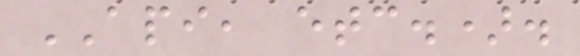API, etc.).
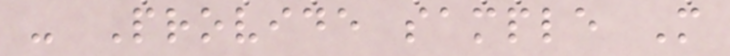- Provide sample M
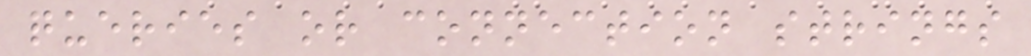queries or connection strings
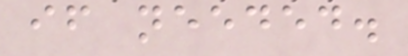if needed.
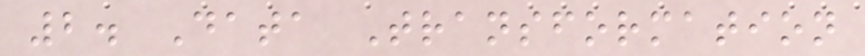2. Data Transformation
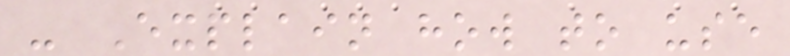- Explain how to use
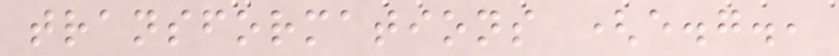transformations (e.g.,
